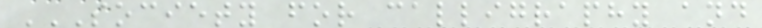SOCIETY FOR CALLIGRAPHY AND
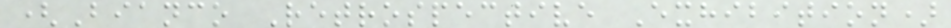(Bianco Retrospective Exhibition)
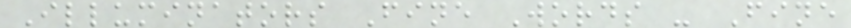Illuminators Fine Words - Fine
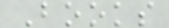Books
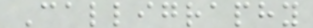Calligraphy
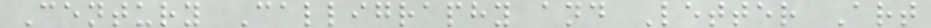Century Calligraphy and Letter Art
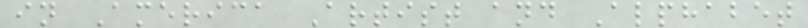in America Artist and Alphabet
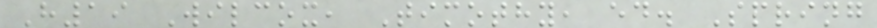H19 Wilcox, Timothy, ed. Spring
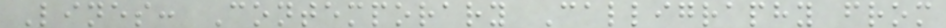Lines: Contemporary Calligraphy from
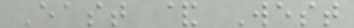East & West
